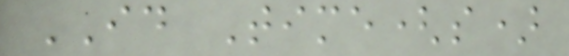ID Time(s)
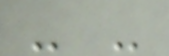- -
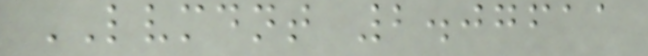LVMDNT 2.07611
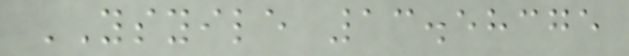YSYILE 13.58375
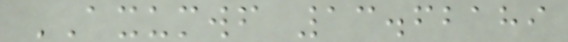AXUMWF 13.62189
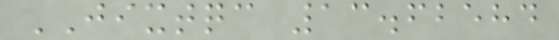JIXTQC 13.62584
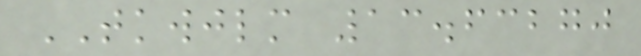TKWJLM 13.63270
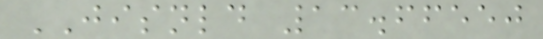JISNLD 13.66550
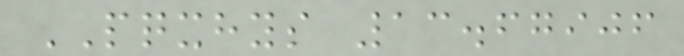PQXHYS 13.67906
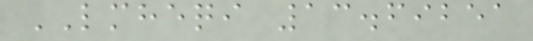LMHEQI 13.69251
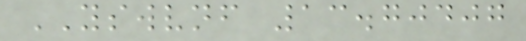YSWVNF 13.70407
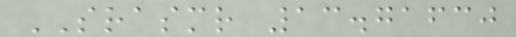SRASMR 13.71630
